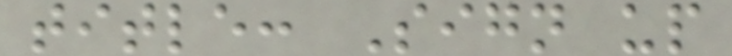title: Sign up
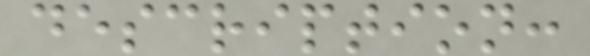description:
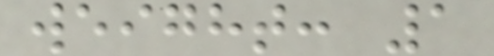weight: 1
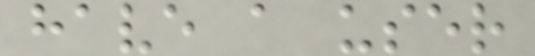have a user
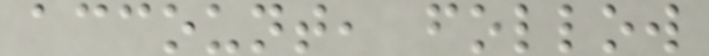account, follow
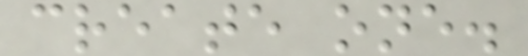create one.
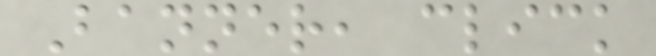Banner, click
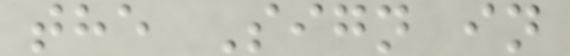the Sign in
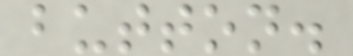button.
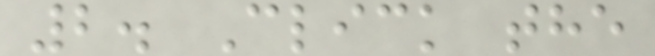2. Click the
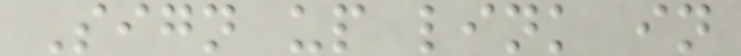Sign up link in
